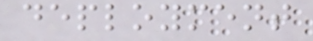deployment
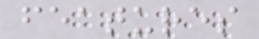features
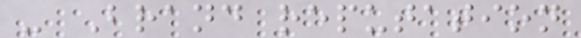- Brand reputation
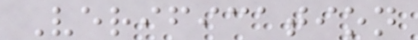Verification
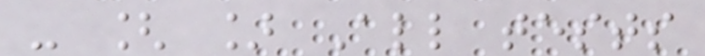- [ ] All tests
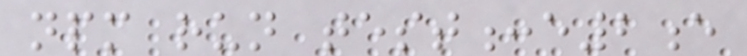npm run test:e2e
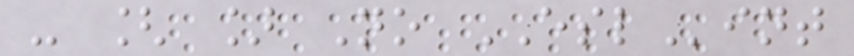- [ ] No ESLint
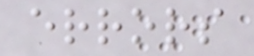errors
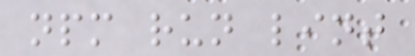npm run lint
